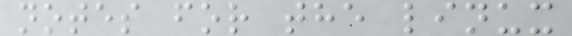notes for the linux
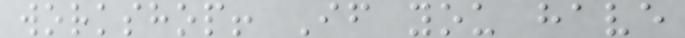workshop! If you have
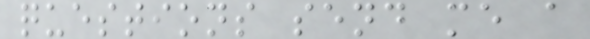questions send me a
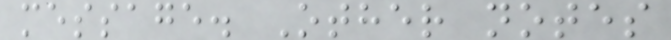message. Other notes
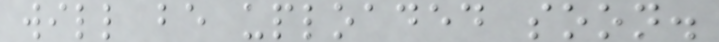will be uploaded soon.
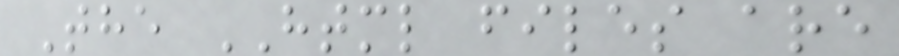The HTML files are
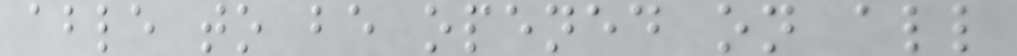able to be opened on all
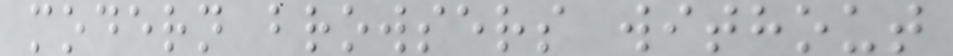modern browsers without
